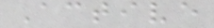Active
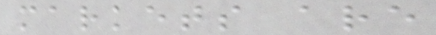markets are
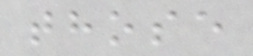those
